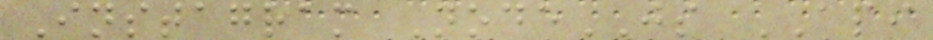Instagram NodeJS API
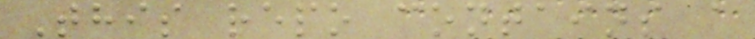This repo contains a
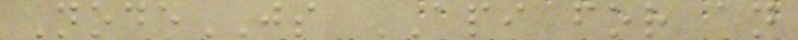NodeJS API for an
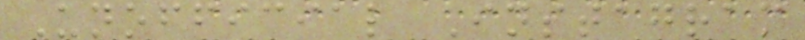Unofficial Instagram
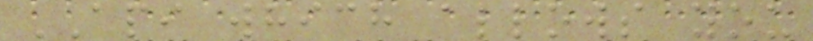API which allows you
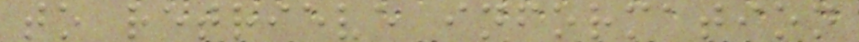to retrieve information
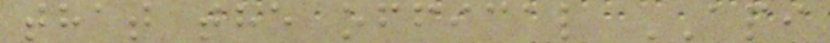that the offical API
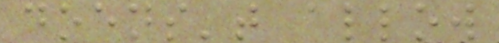doens't allow
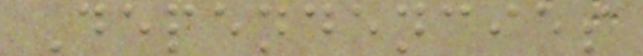Dependencies
